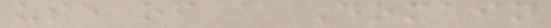use of a Domain
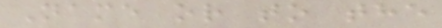Name or to the
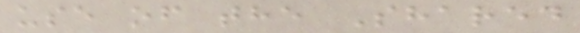use of the Shared
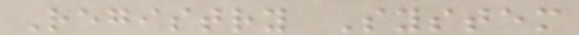Registry System
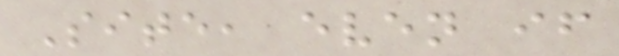Site, even if
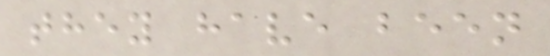they have been
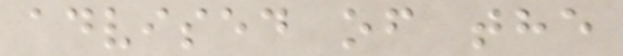advised of the
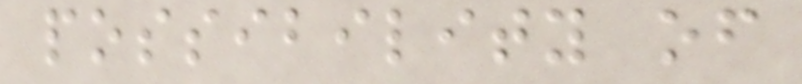possibility of
